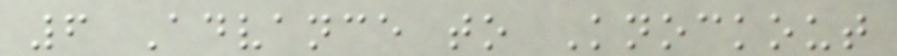6 Advance to Knockout
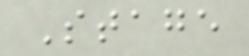Stage
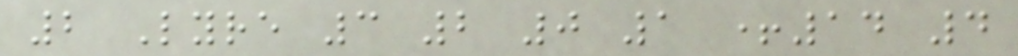2 Lyre 3 2 0 1 +14 4
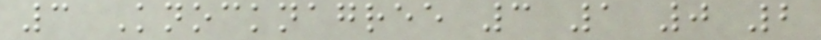3 Knocknagree 3 1 0 2
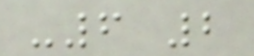-6 2
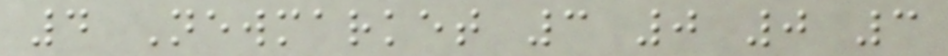4 Newmarket 3 0 0 3
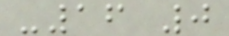-16 0
